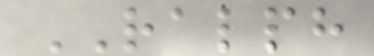RALPH
